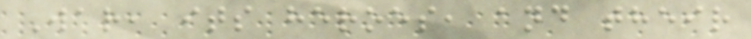War, its heroes, and their
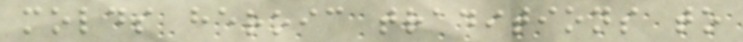molds heroic traditions to
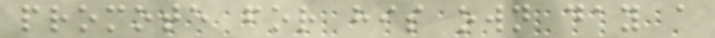promote for his own day a
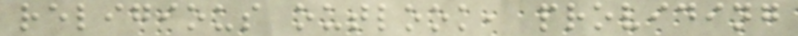religious outlook, providing
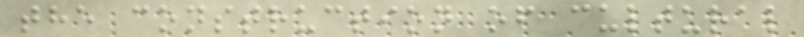the construction of cultural
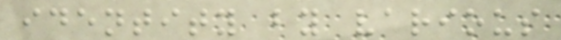identity by various
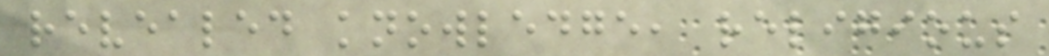revealed knowledge, religious
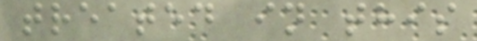treated in this
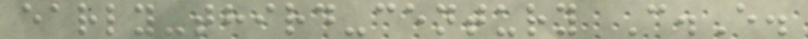early-third-century C.E.
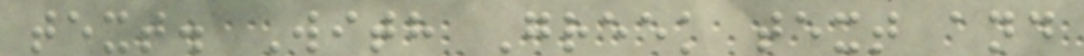text. With Greek text and
